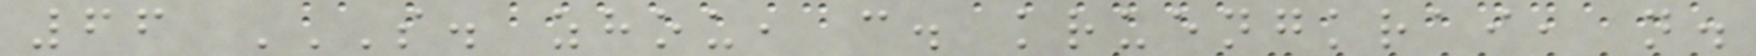66 S. ZHOU, C. KRUENGKRAI, N.
